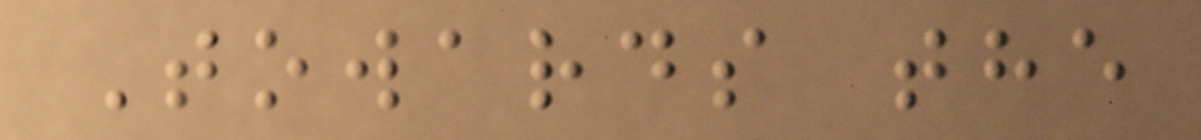Towards the
